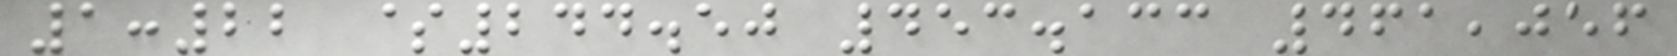1:22 $244.50 453.133 461,056
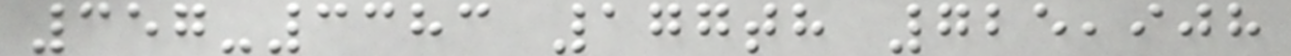357-3383 177th 725,908
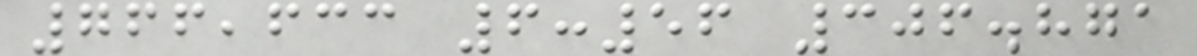766,633 6:56 306.871
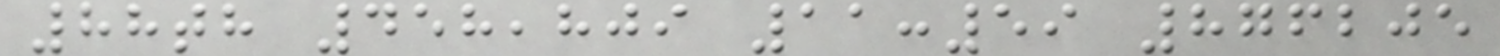88th 458,809 11:59 876205
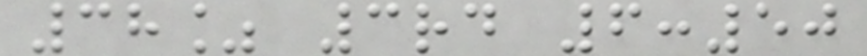38% 3rd 6:50
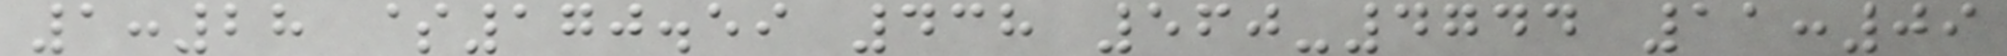1:28 $170.59 438 560-4744 11:09
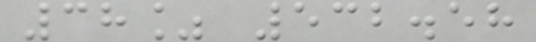38% 532.58
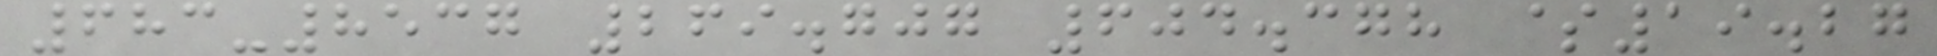683-8537 269.707 604.378 $19.27
